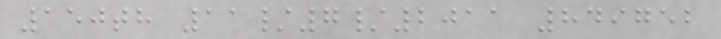150th 11/7/2011 849752
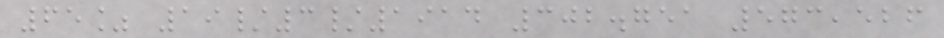65% 19/3/1914 302.751 573,526
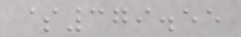$379.55
